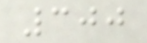300
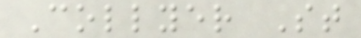Collyer St
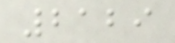2129
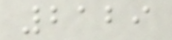2129
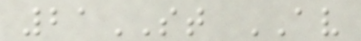21ST AV
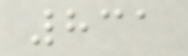831
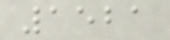1521
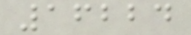16224
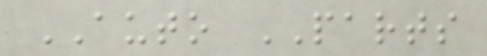AUTO PARTS
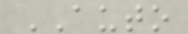AUTO
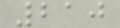210
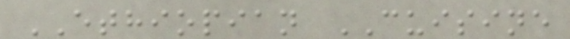ETHIOPIAN CUISINE
